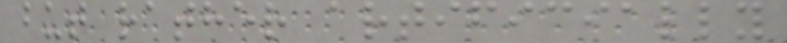but rather artificially
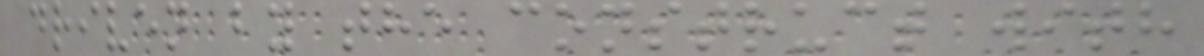driven by the construct with
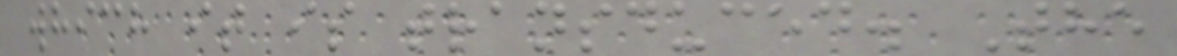which it is transduced. The
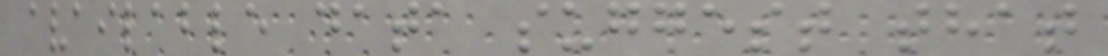available data suggest that
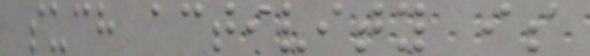such activity is
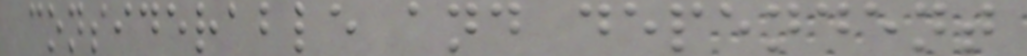considerable and dependent
